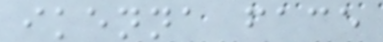ikenna face
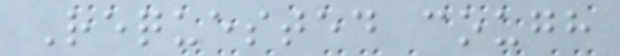Requested cough
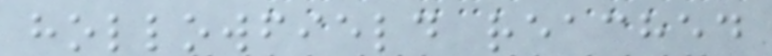hollowfield reached
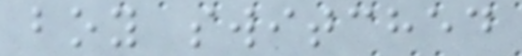boy switched
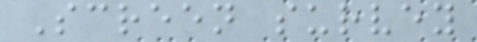Screen survey
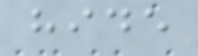hide
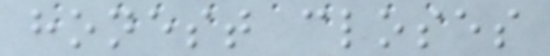honest closes
